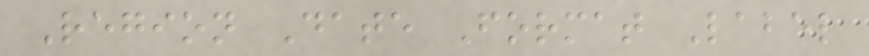Region Date Format Label
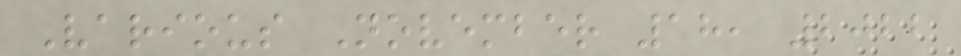Various November 18, 2022
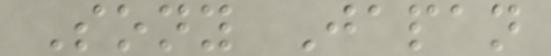Sony Japan
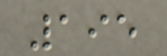195
